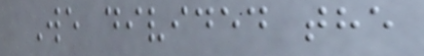We divided the
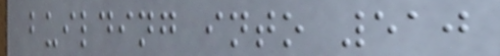building into 510
